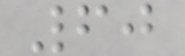60
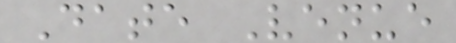Date Venue
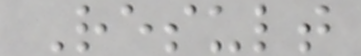Result
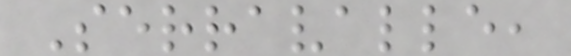Serravalle,
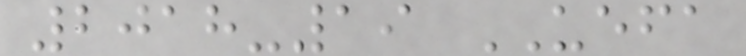2018-19 UEFA
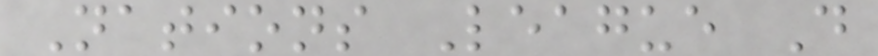Nations League D
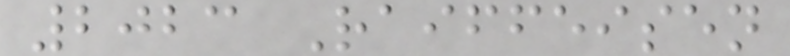2023 Raiffeisen
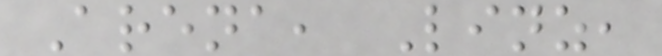Arena, Linz,
